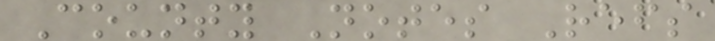County Notes Refs
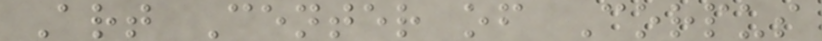Art Center of Corpus
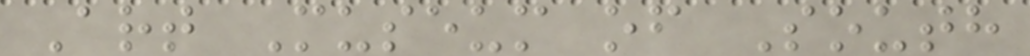Art Museum of South
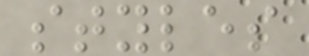styles
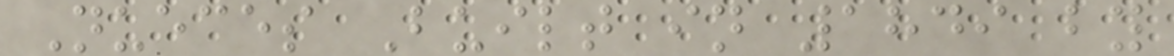Nueces Built in 1849 by
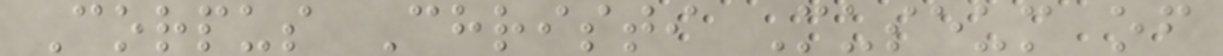Corpus Christi Museum of
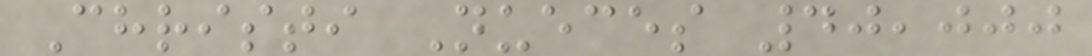Christi Nueces 40,000
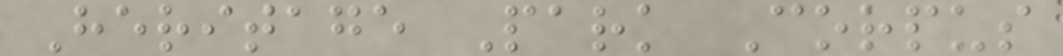Heritage Park Corpus
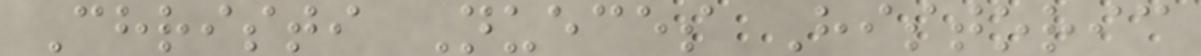Christi Nueces Historic
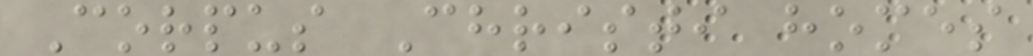Corpus Christi homes
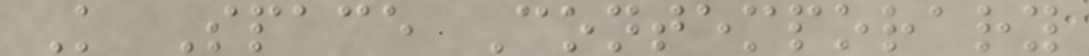K Space Contemporary
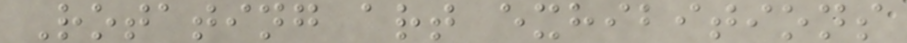Rotating art exhibitions
